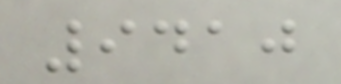9410
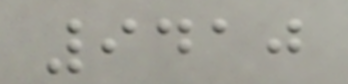9410
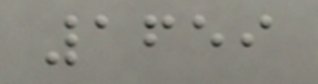1659
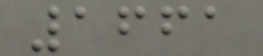1661
